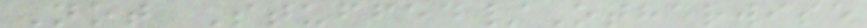Not Stuffed/Otherwise
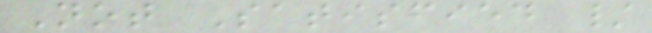Not Satisfied /
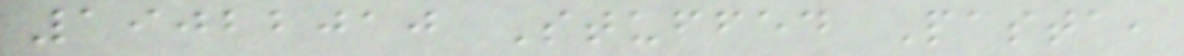19022010 Stuffed Pasta,
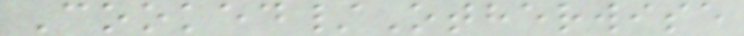Cooked/Otherwise
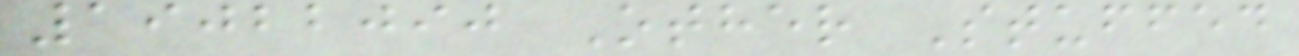19022090 Other Stuffed
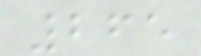265
